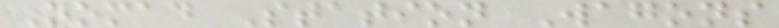Nomad Station Wagons
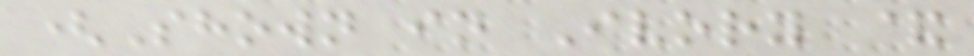(Shown in Ivory &
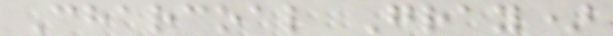Charcoal Gray)
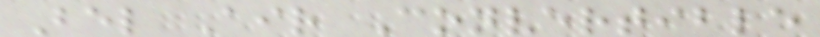Bel Air Convertible
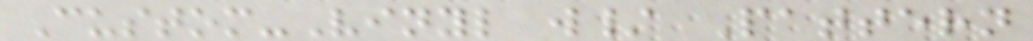Custom-Vinyl w/ Pattern
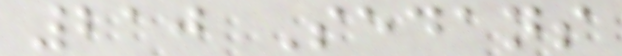210 Sedans
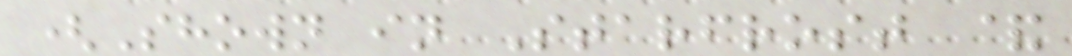(Shown in Starfrost &
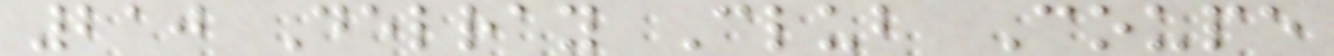210 Delray Club Coupe
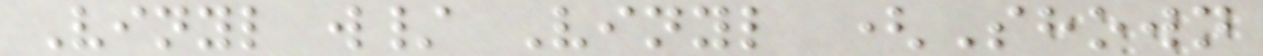Vinyl w/ Vinyl (Shown
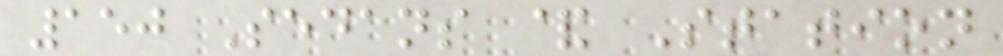150 Sedans & Station
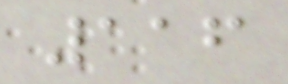116
